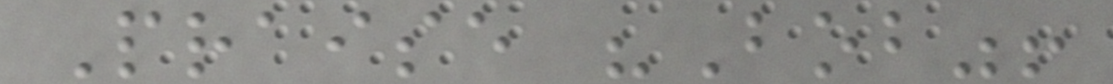Praise "Bob"!
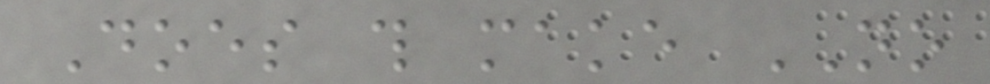Does this make NO
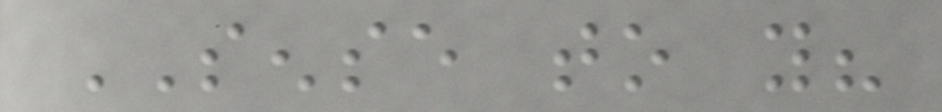SENSE to you?
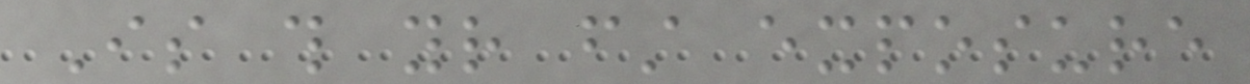Is this your first exposure
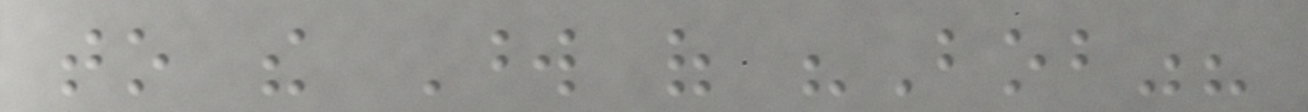to the Word of "Bob"?
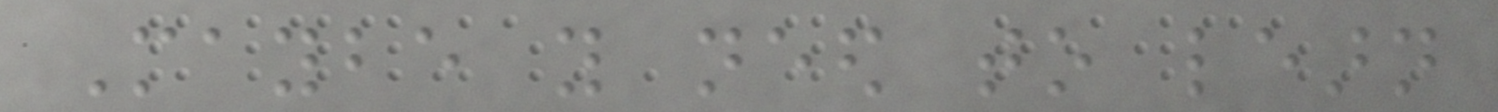Maybe you need to learn
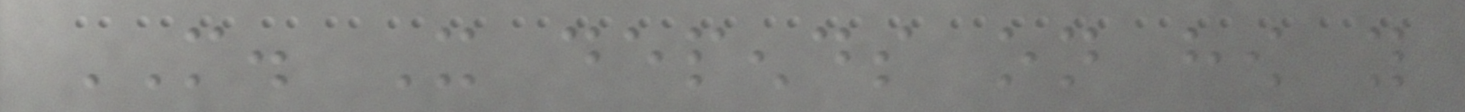MORE. It depends on how you
